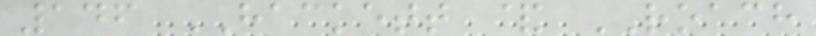146 HACKETT & ROACH
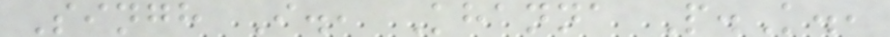Singh I., Khanna P.K.,
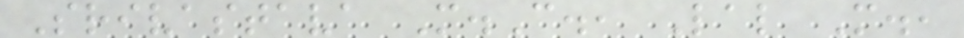Srivastava M.C., Lal M.,
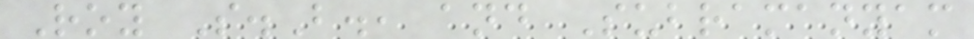Roy S.B., and Subramanyam
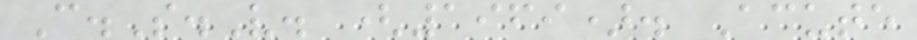C.S.V. (1969). Acute
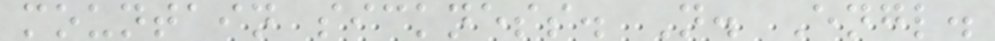mountain sickness. N. Engl.
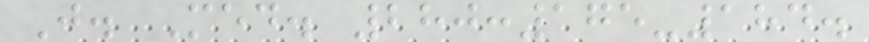J. Med. 280:175-184.
